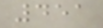451
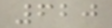620
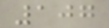107
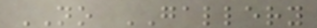NO GALLERY
